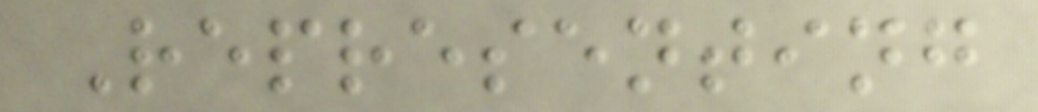Representing
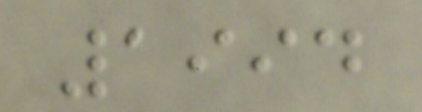1994
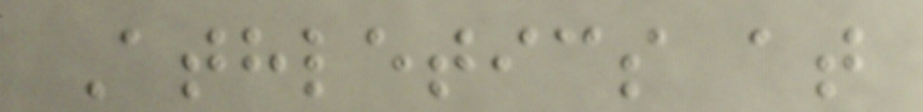Athletics at
